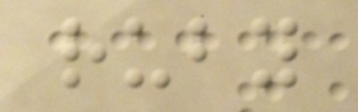ruby
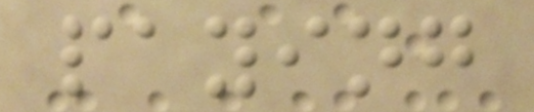paying
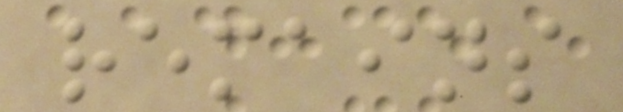remains
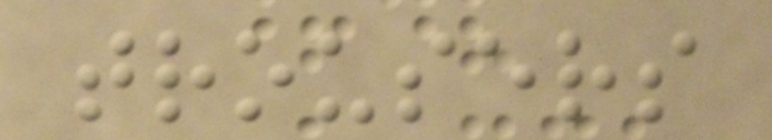trousers
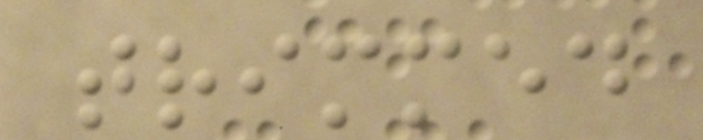trimmed
